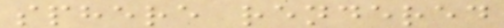sphere rendered
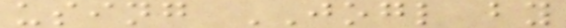using JOGL by
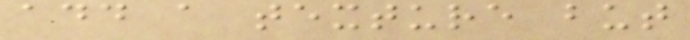add a texture but
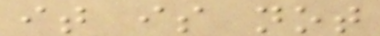it is not
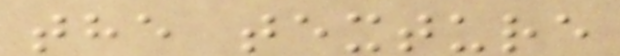the texture
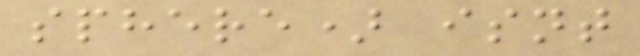sphere) isnt
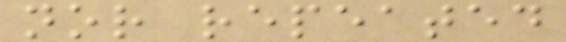nor repeated
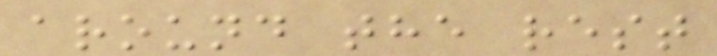around the rest
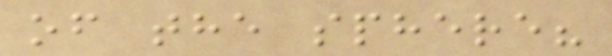of the sphere?
